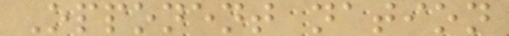Opponent nation
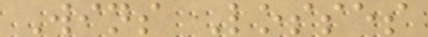Wins Losses
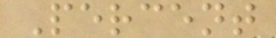Percent
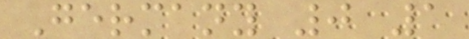Germany 0 1
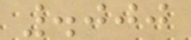.000
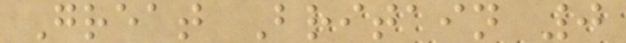Great Britain 0
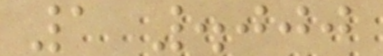1 .000
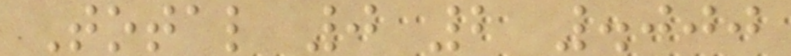Total 0 2 .000
